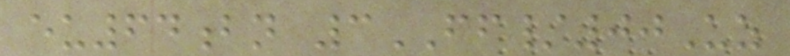eu64bn 3FF/00Uz
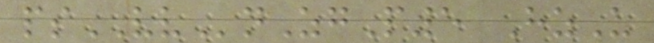psVVnZgP5 HzU
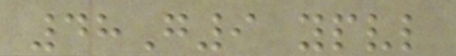48G9 ypvl
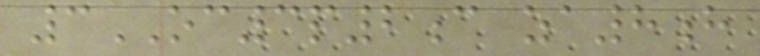3OC3p2c za8h
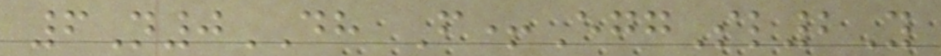6N0DH F+EggSl2Y
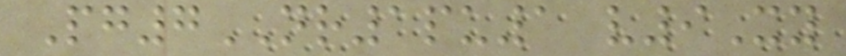Pg7NR1pu1 v9Xy
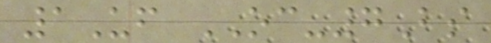1Uf OC-7Bs
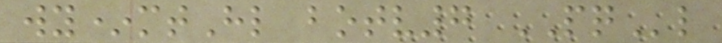wy*mtHl botv7 PQl
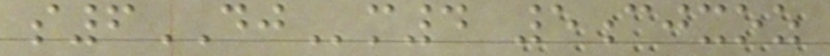s6DJm4 5cjxoz
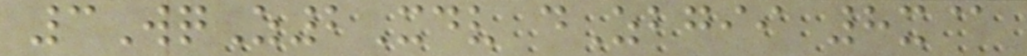3WqZ2Xdv dZbgii 8x@
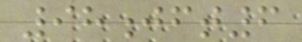98jft6
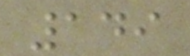149
